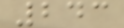243
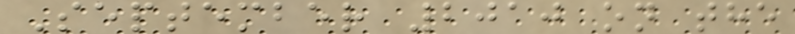September 2010 on the
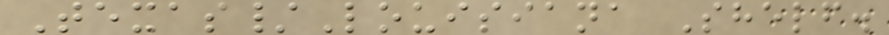Texas/Louisiana Shelf.
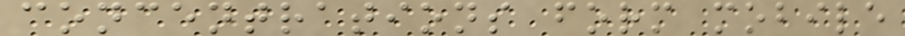concentrations form mobile
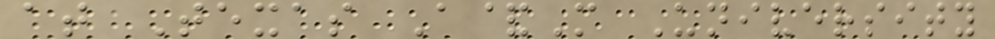at Texas A&M University
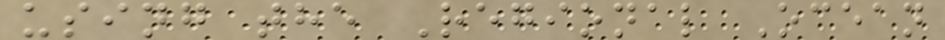using the Regional Ocean
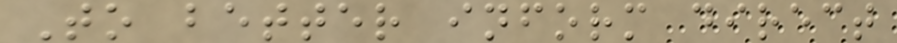To better inform direct
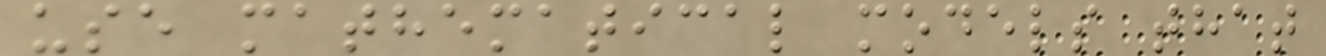use mathematical models that
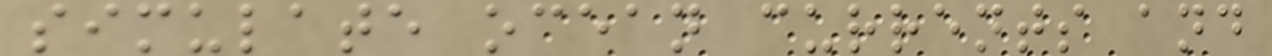simulate ocean currents and
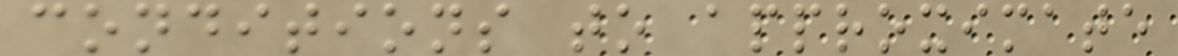conditions to approximate
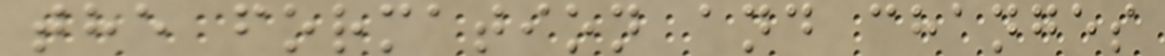the formation and changes
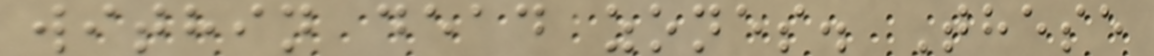within dead zones. These
